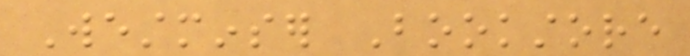Westminser Bookstore
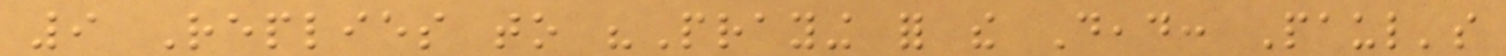9 Replies to "Praying for the Dead: Paul's
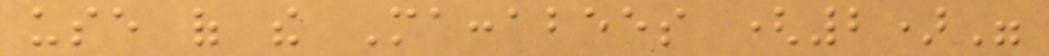use of the Maccabees (2)"
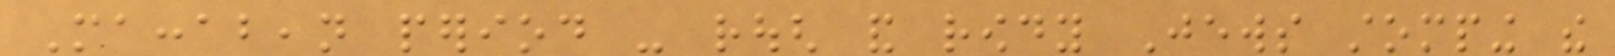Maccabean period - rough and rowdy Jews stomping the
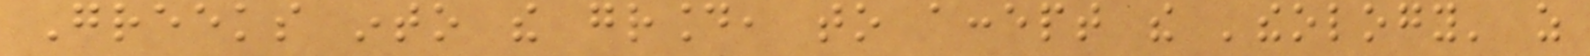Greeks into the ground, to accept the 'theology' as
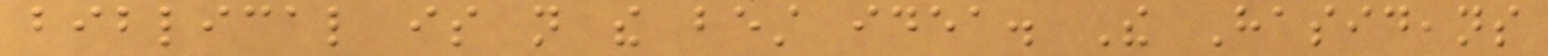biblical is not the best idea. The Hasideans
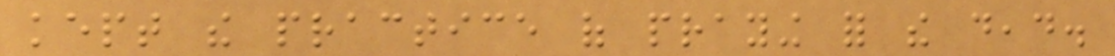kept the practice of praying for the dead.
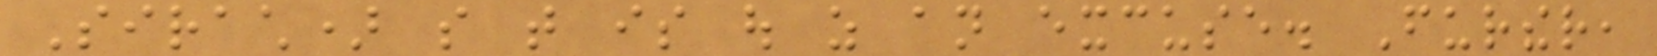Sirach) so that is out as an excuse. Further,
